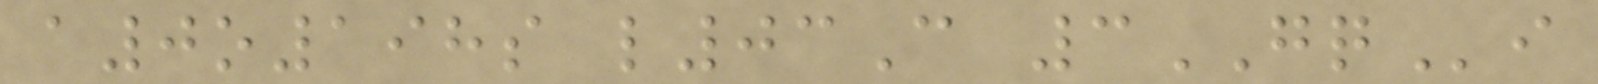a0o198s l03C 3GQi
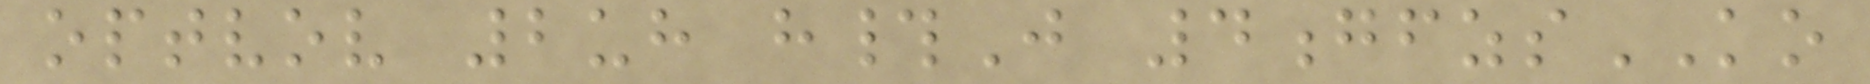optvov 2uh h#J 4gfzsKO
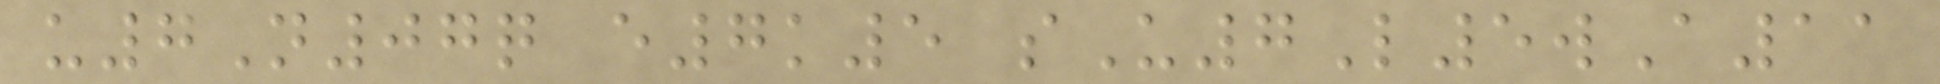u7N07q e7k5 sU7L5wA11
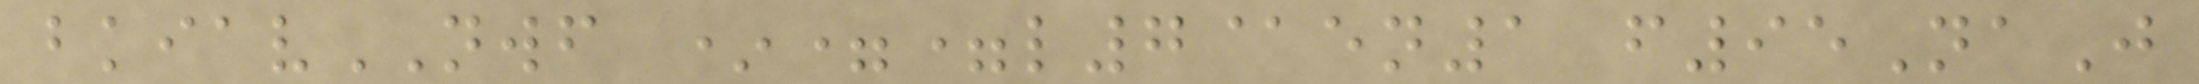bkiavNWF *==l7@en1 f95NaJ
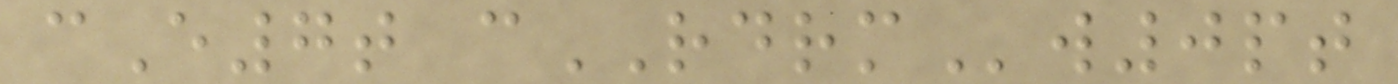cE7t cRDRMw0pt
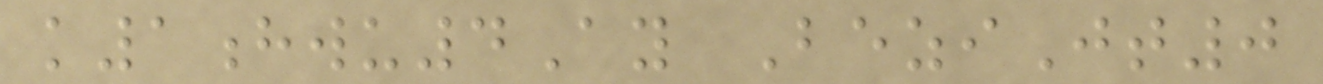k1hwu4Ay BeziJt0
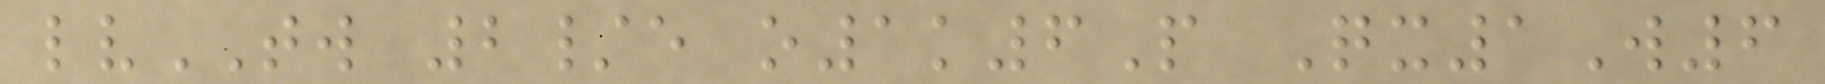lvTW 2/e o1k6P Qx1W6
